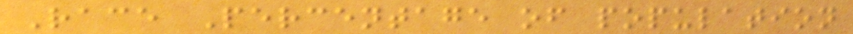Race Percentage of population
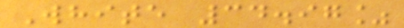White 34.97%
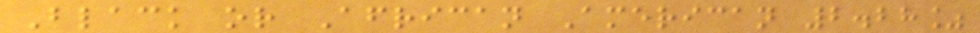Black or African American 2.28%
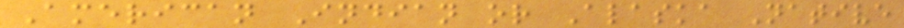American Indian or Alaska Native
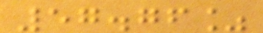57.76%
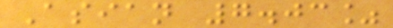Asian 7.03%
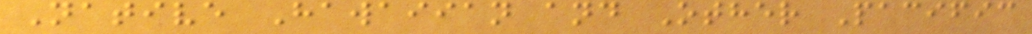Native Hawaiian and Other Pacific
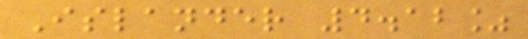Islander 4.12%
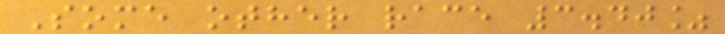Some other race 3.40%
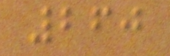260
